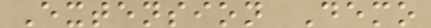Extension Demo
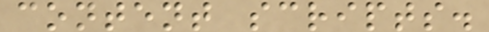content scripts.
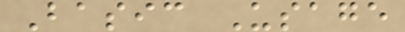Basic Usage
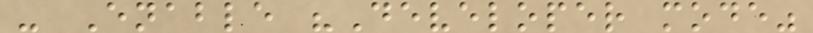- Enable "Developer mode"
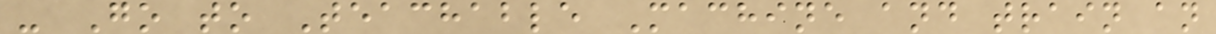- Go to Teachable Machine and train an
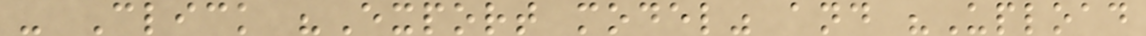- Click "Export model" and "Upload
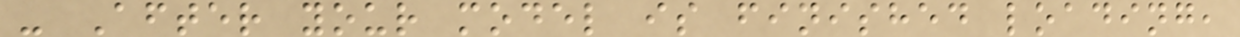- After your model is finished loading,
